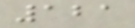121
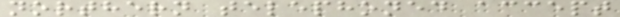northern telephoned accept
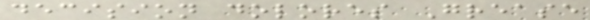decision dolores Grease
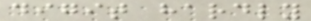digit hardly
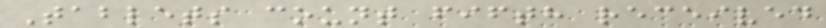Tablets count fifth received
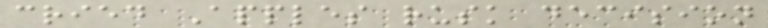cried Apples rusk decision
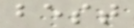best
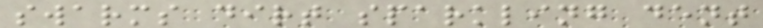swarms dirt sparkling dent
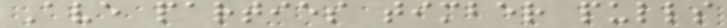Ave parties timber pulls
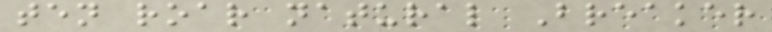ten roar natural Breaker
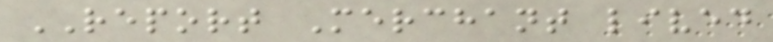REPORT Merchant lived
